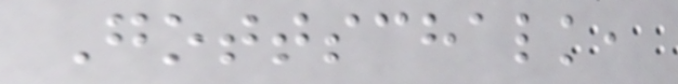Gottschalk,
